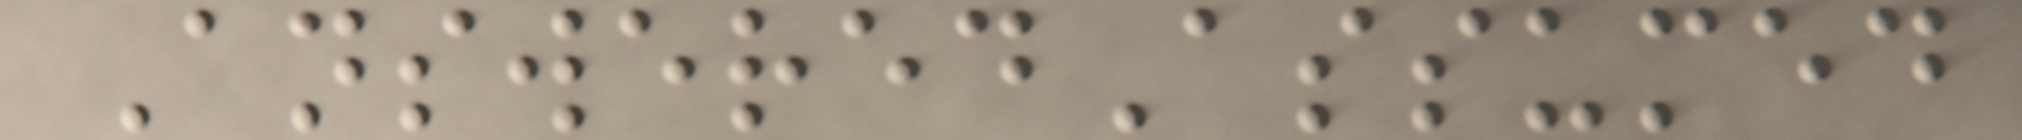AnsweredAssumed
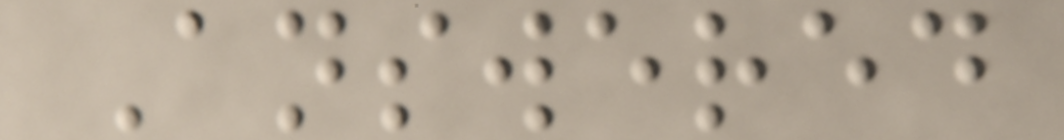Answered
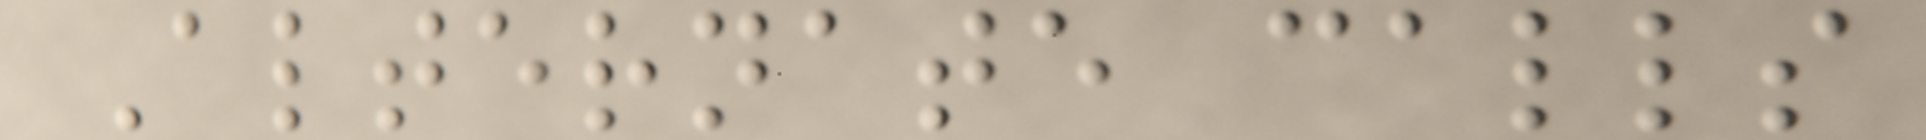Alternate calls
